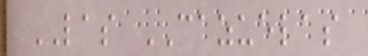LAS CAZUELAS
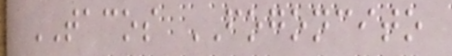TACOS FOGONCITO
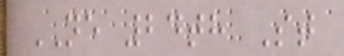NE 24th St
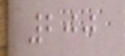200
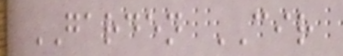GARDEN CIR
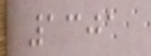1301
